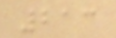213
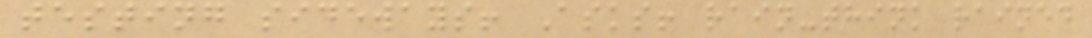testing sideways! Asks! rain-think rained
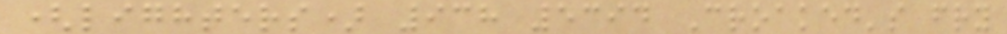(lighters) 938 5394 Croaked's fry
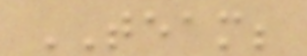TEAM;
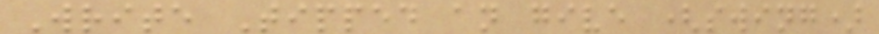Write Tipped an give (swing)
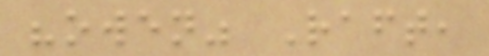"owen" Raft,
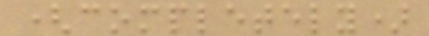(completely)
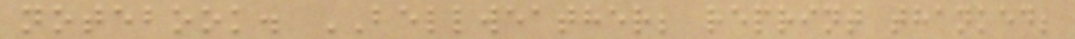notebook. BELLWEATHER; reprint thanked;
